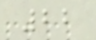22
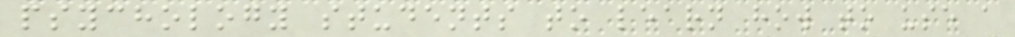psychology students to learn how to use a
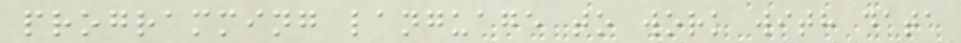programming language to work with data
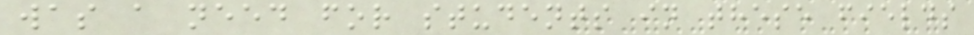was a need for students in these fields
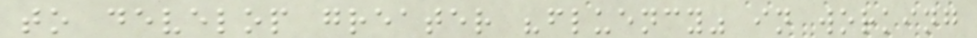to develop greater "fluency" in working
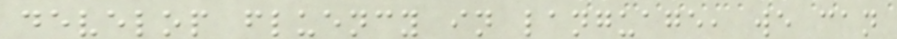develop fluency in language, we can
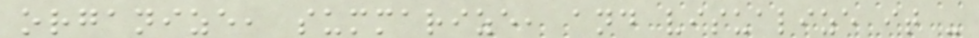organize, summarize, and visualize it -
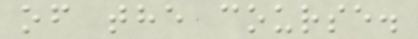of the course.
